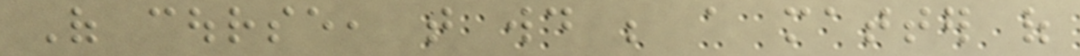Of course, that would be a matter of
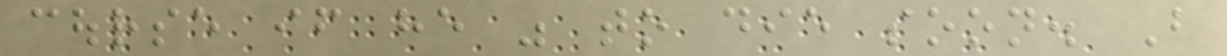course if he was to die soon. But
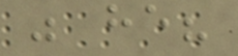was he?
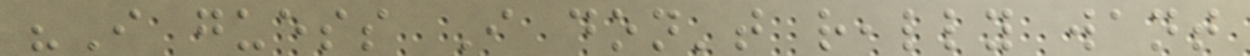"I guess I don't really want
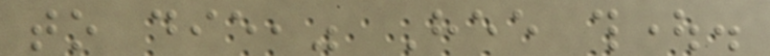to die," Hee thought.
